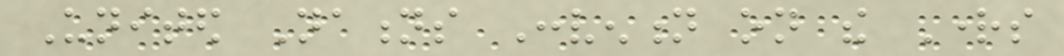United Nations Convention on the Rights
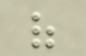of
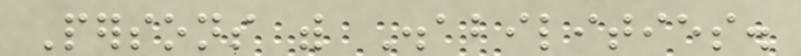Persons with Disabilities.
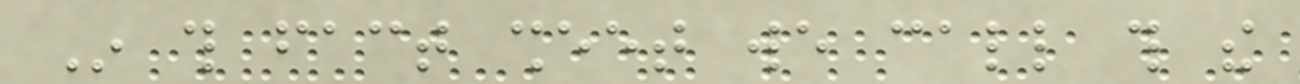In this fact sheet we call this the
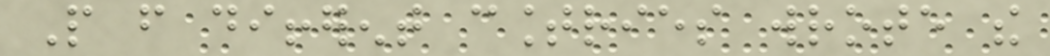People from different countries wrote the
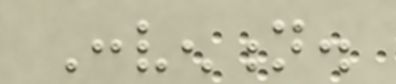Convention.
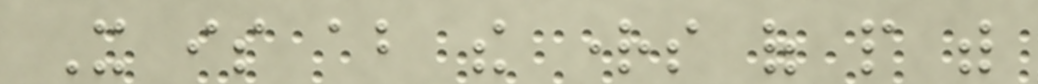It is about the rights of people with
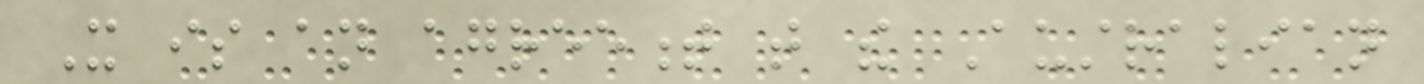It is an agreement that the Australian
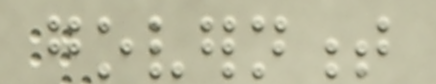government
